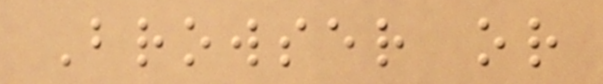Browser or
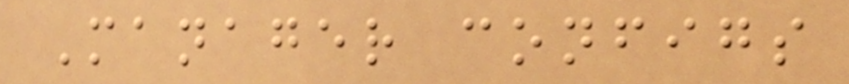Manager configs
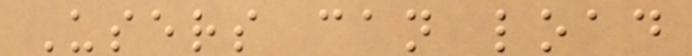Users can load
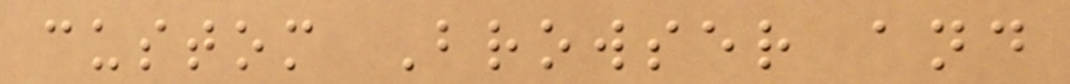custom Browser and
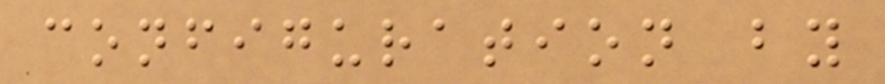configuration by
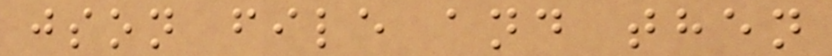json file and then
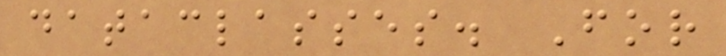dataclasses. For
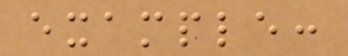example:
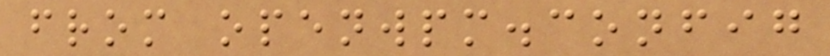from openwpm.config
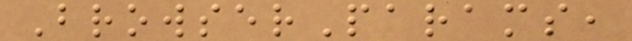BrowserParams,
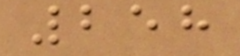258
